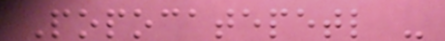Popocatepetl -
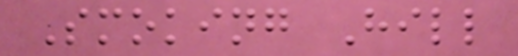Smoking Hill
